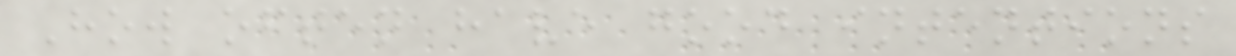How often have good intentions
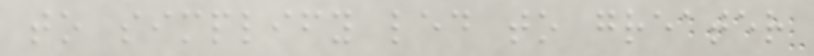to simplify led to greater
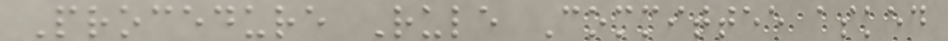Procedure Rule Committee asked
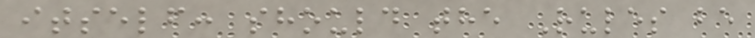itself: should the Rules be
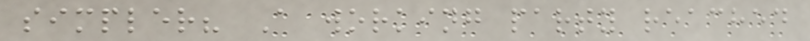simpler? A working party reached
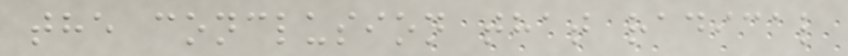the conclusion that radical
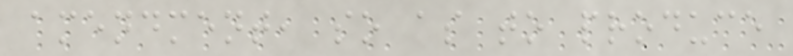amendment, so as to produce
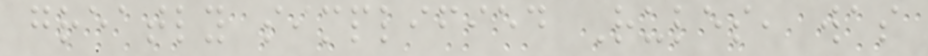greatly simplified Rules, was
